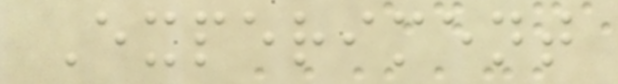Experiment
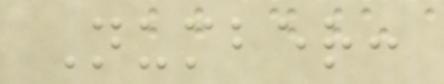Number:
